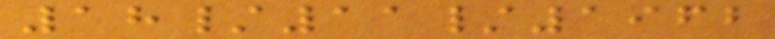18/11/1962
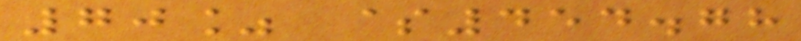70% $454.78
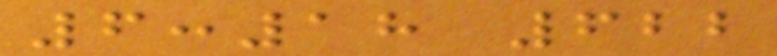6:18 622
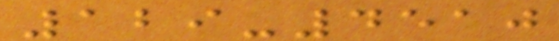129-4510
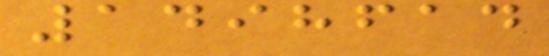1498614
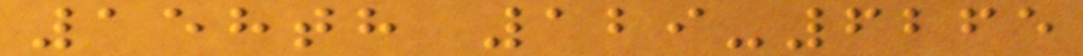158th 129-6265
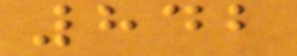842
